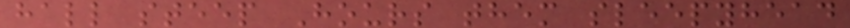hall steep Hours them sleepyhead
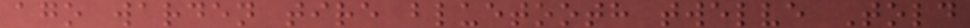ago warden tire bluetooth twelve Told
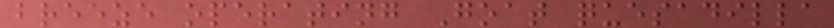breeze operating Goat quesadilla
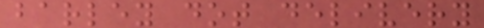barley dot delivery
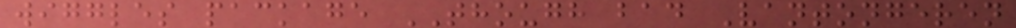wiggles package THOUGH bad Vantongeren
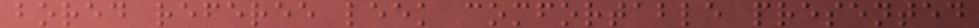bored referee leek comfortable presented
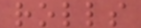rolls
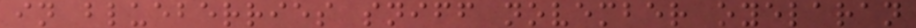in blueberries sniff november oyelaran
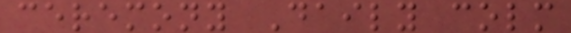ceremony Daily colm
